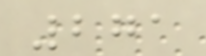271
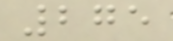275
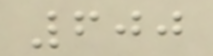600
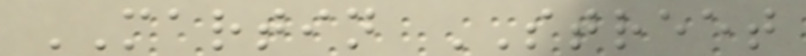MARTIN STREET
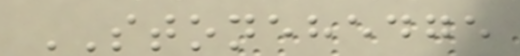STONEHEDGE
